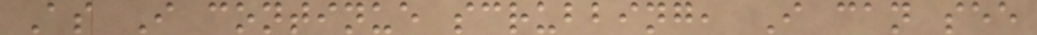As I continue scrubbing, I can see
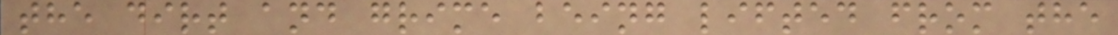the dirt and grime being lifted from the
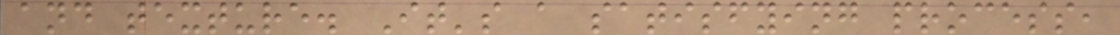and texture. It's a satisfying process,
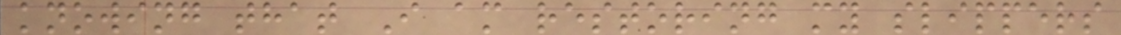knowing that I am restoring my slippers
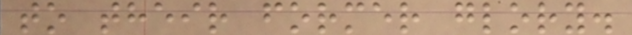to their former glory.
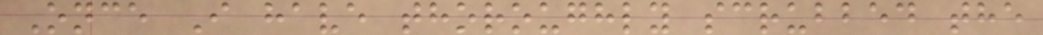Once I have thoroughly scrubbed the
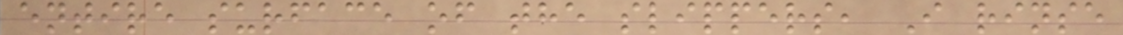entire surface of the slippers, I rinse
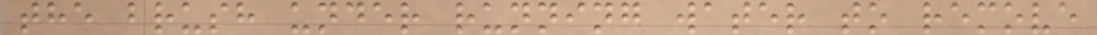the brush under running water to remove
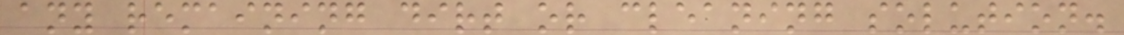any remaining dirt or cleaning solution.
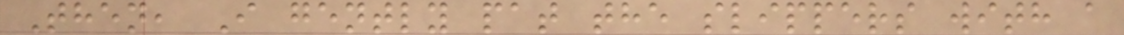Then, I gently pat the slippers with a
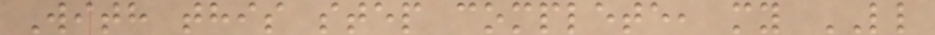With this step complete, my LL
